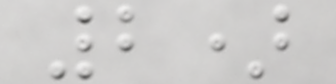2)
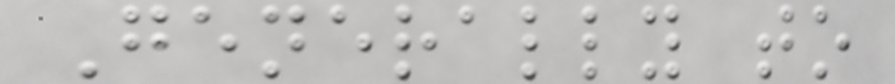Generally to
